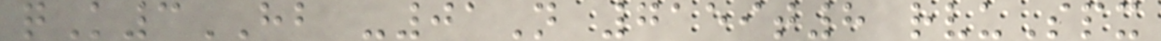qK3HB -01N 7159t8 rvuSpx
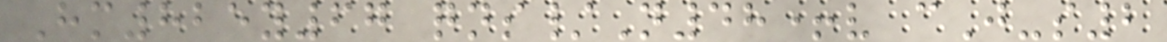Hm825y67 qns/N48+v cJ-s2
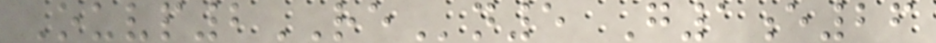Ouvp2REn5 G1e26
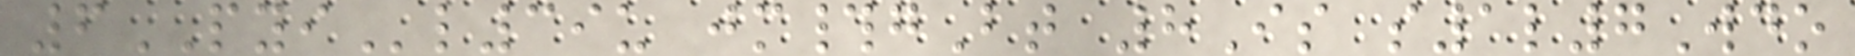6PYIl39u jm#gBt 8Is s1l7Wdo
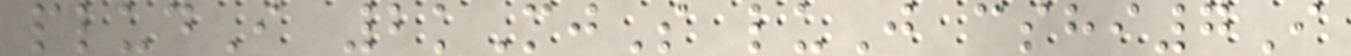pludI 2kMjS luJ cshi7I
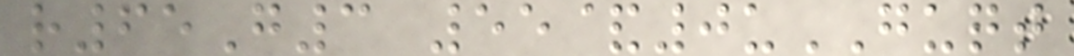r65G3 55&0uGUQT
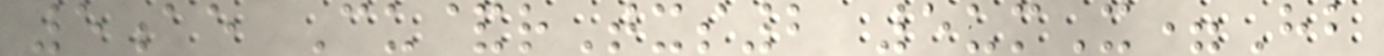5ae Cu&rTxs2 5umX=Hb
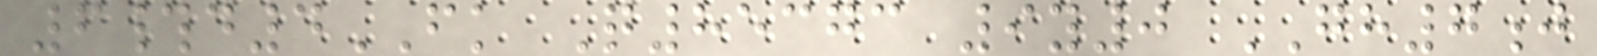6#d4FK Q85373 9y0 GH7j
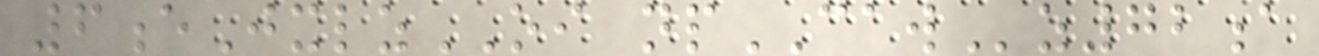6eJxlzOI npCAWz72a
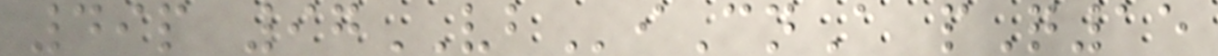49p 97VBiCnA pQ15
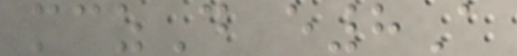mczD e8A
